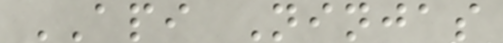API Ninjas
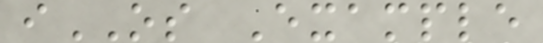iOS Example
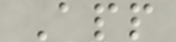App
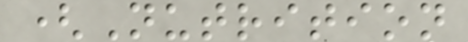(Nutrition
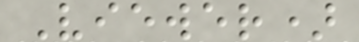Viewer)
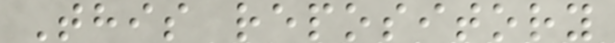This repository
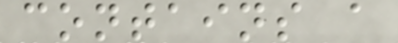contains a
